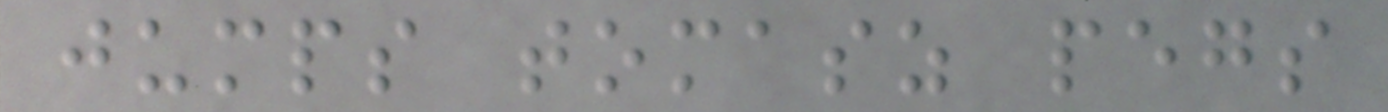jumps tomasz pegs
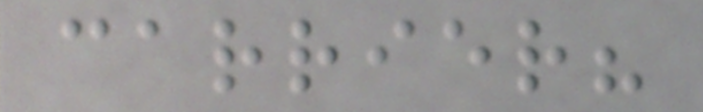carrier?
